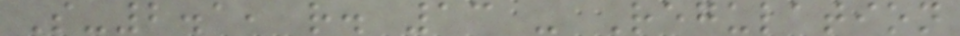S-2.1, r. 13 - Regulation
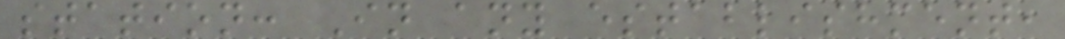station: In any establishment,
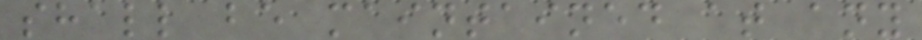shall be maintained at any
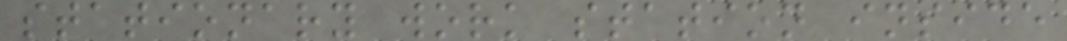stationary work station inside
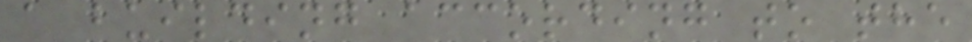a building according to the
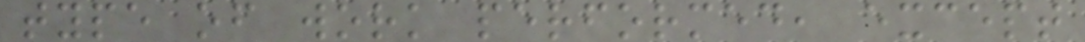type of work performed, except
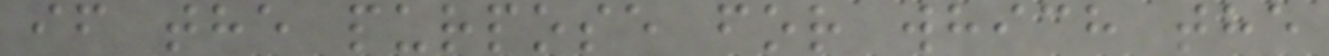if the purpose for which the
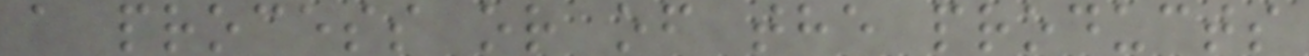a process or of the products
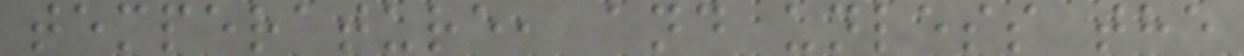temperature, and unless the
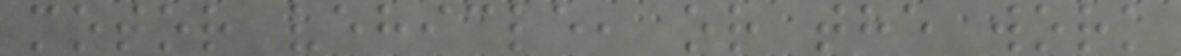motor vehicle, or the work
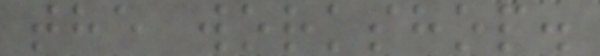the workshop.
